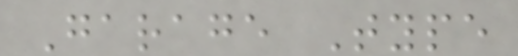Garage Type
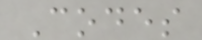Codes
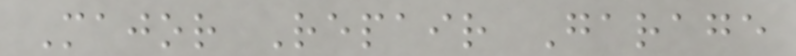Major Repair Garage
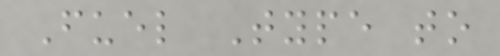Fuel Type to
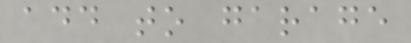add to garage
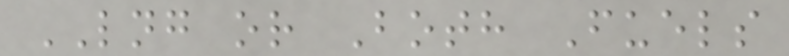LNG or Both Fuels
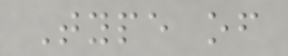Type of
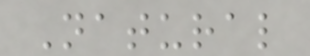Natural
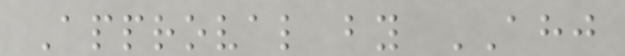Approval by AHJ
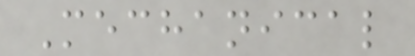Mechanical
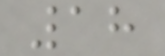18
